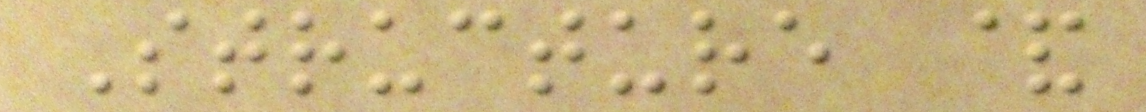Structure &
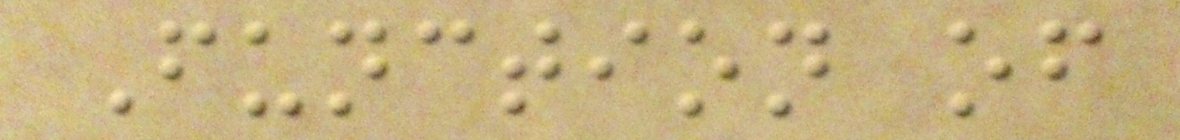Function of
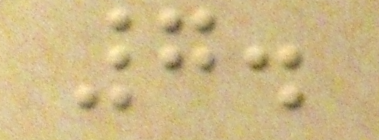7.
